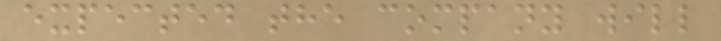expected the company will
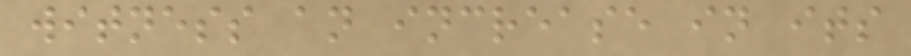witness an increase in its
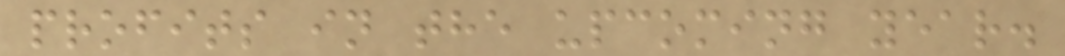profits in the upcoming year.
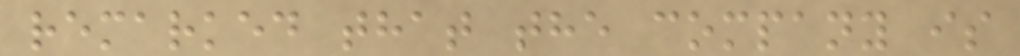remarked that the company is
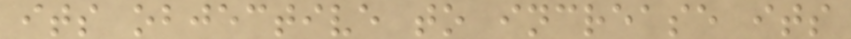its objective to increase its
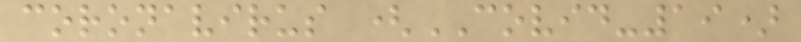coronavirus (COVID-19)
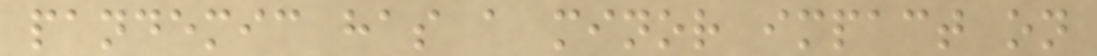pandemic has a minor impact on
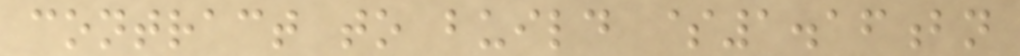contract to build $1.16bn
